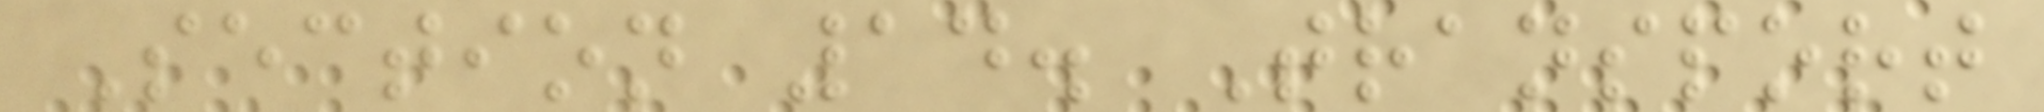Section 14. Transport
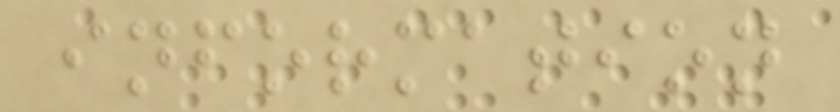information
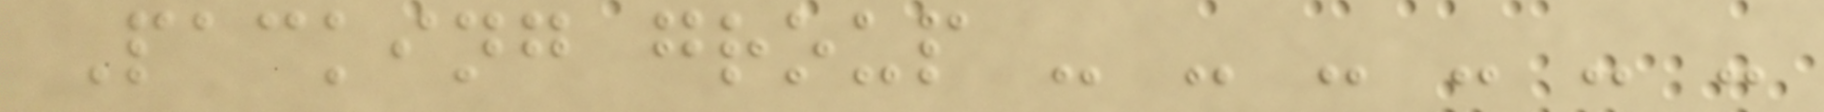Packing group - - - - - -
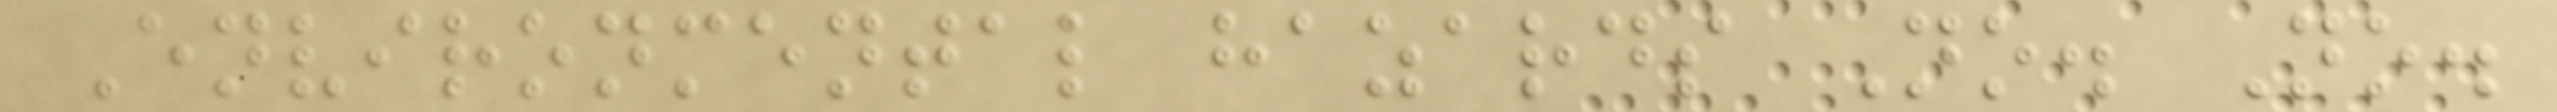Environmental hazards No. No.
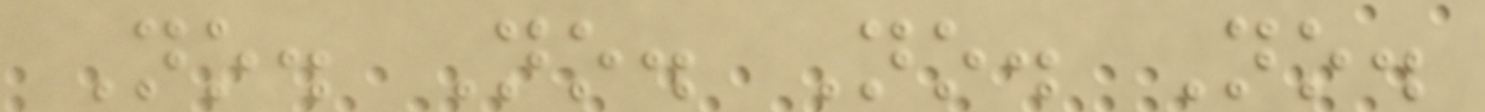No. No. No. No.
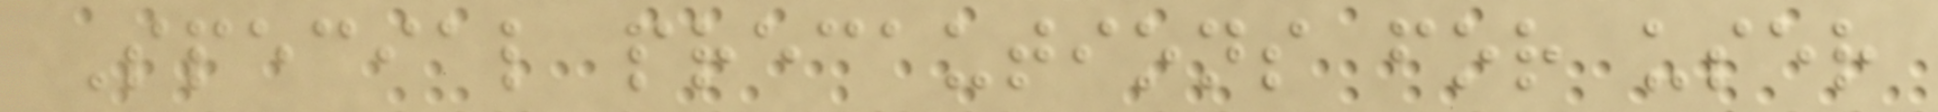Special precautions for user
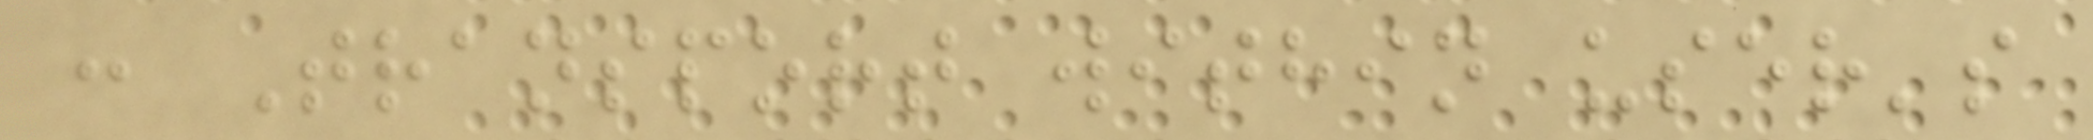: Transport within user's
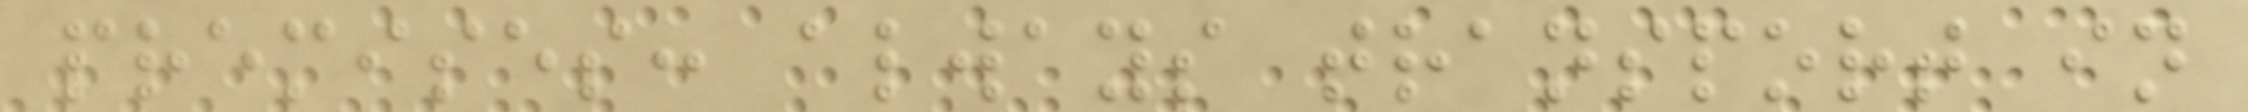premises: always transport in
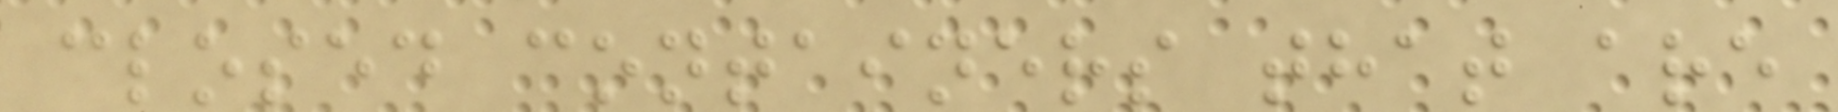closed containers that are
